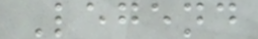Legend
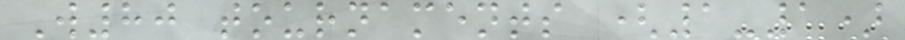W80 tournaments (1-1)
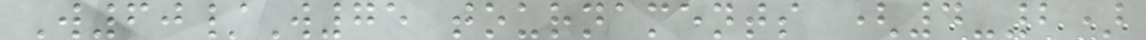W60/W75 tournaments (4-2)
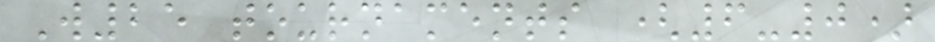W25 tournaments (6-0)
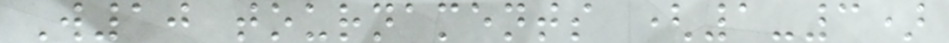W10 tournaments (1-3)
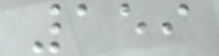159
